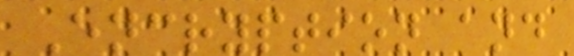Encryption and
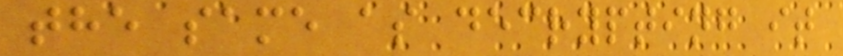the same as decrypting it
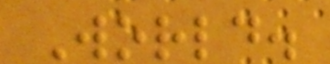World.
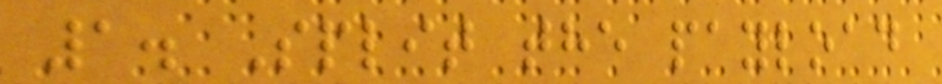1. Split the payload
